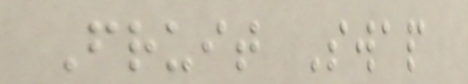Fruit Swap
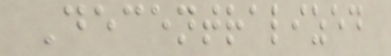Decentralized
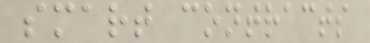smart contracts
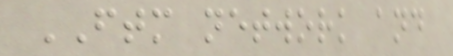FTM network and
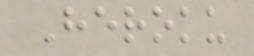Heroku
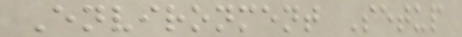Environment Setup
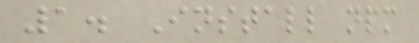1. Install npm
